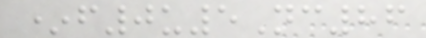*f0u5Nc86
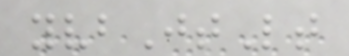yvbJtLt
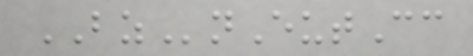BZnEutCc
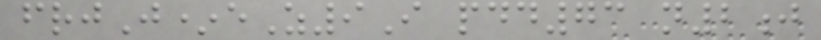frjJ*eZ9I pdd73 n2j
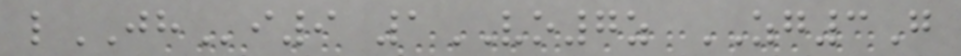lJHi9 1VO7z ZG3G
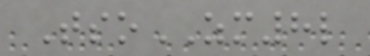TsoZM8l
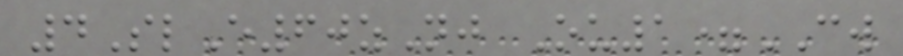4SlE60zNj Ou1=CW
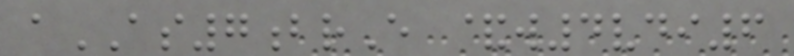aAS7brE &w4vdi6
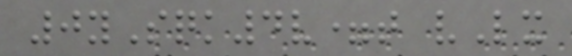0ySqk4v=t vLx
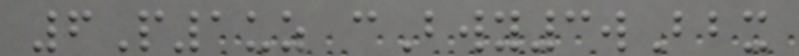6P1uz cBwy3wBbx
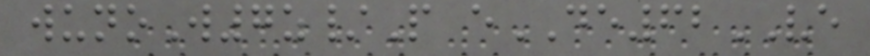wunoW7z/P eDE62VE
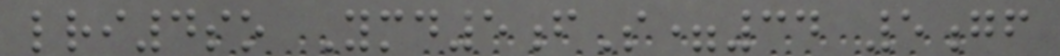lri4so Ymd5fS=34 5gf
